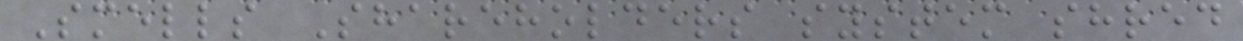Smells Shareholders system shred
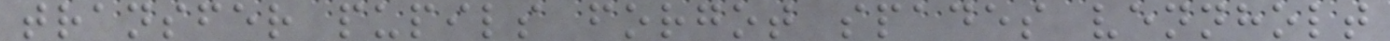transfer pupils forgot spades vennholt
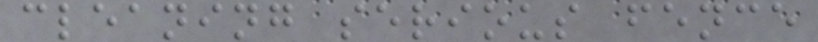cleaning serious fence
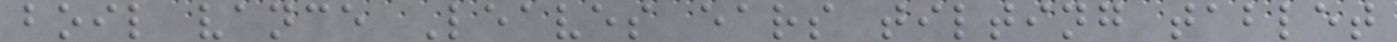boil vance Leaves ears tilting tablet
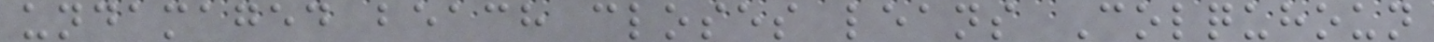undamaged beach closes leans Colquhoun
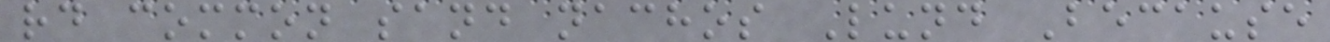rd common sand nachos Lund Because
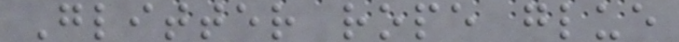Glitter rope glue
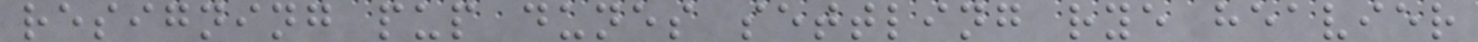resigning pup dunes settling rye heavier
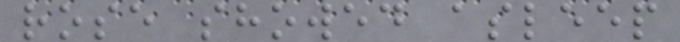rose showed asleep
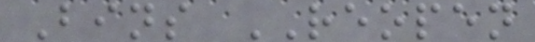Bins REOPEN
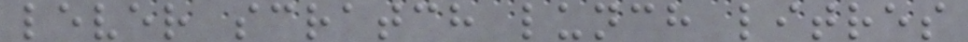lever scratch lunch litres
